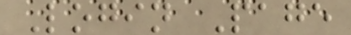Login Page
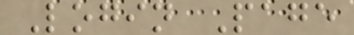Login Page
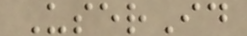UserId
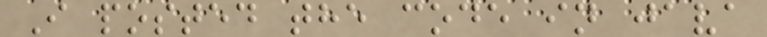I posted the code in java
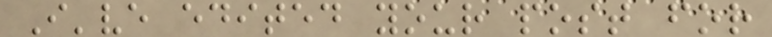I've edited your post for
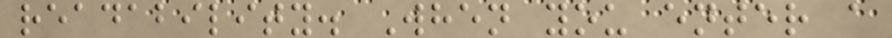readability. When you enter a
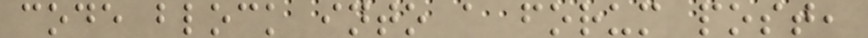code block into a forum post,
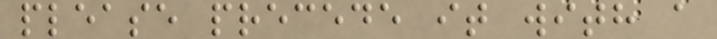please precede it with a
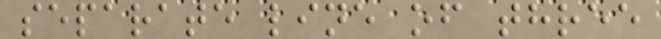separate line of three
